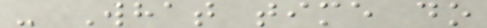- What time do
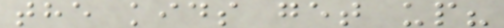the kids get up?
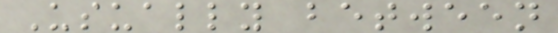Usually between
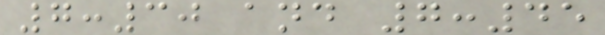7:30 and 7:45
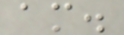am.
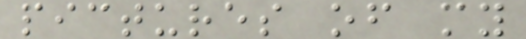pictures of my
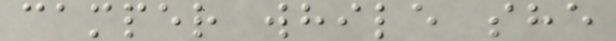camper while she
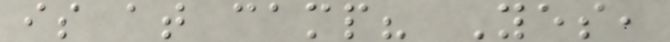is at camp? Yes,
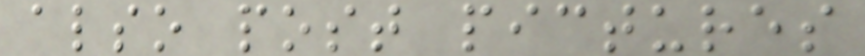also post pictures
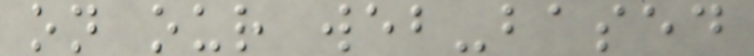on our web-based
